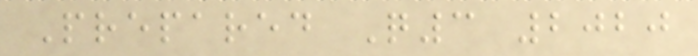Prepared Q3 2020
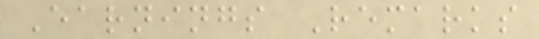Earnings Remarks
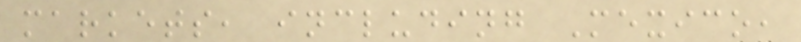markets, including Mexico,
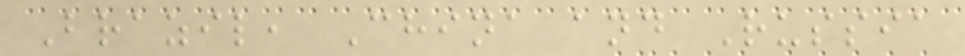Brazil, China and Russia
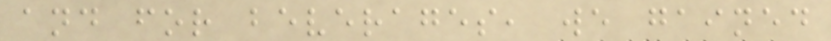and for beverages, we gained
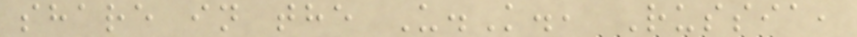share in the U.K., Russia,
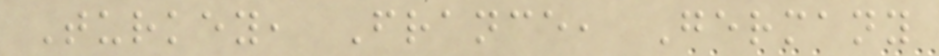Turkey, France, Germany
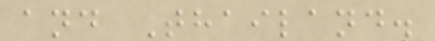and Thailand.
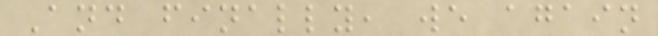And finally, we again
